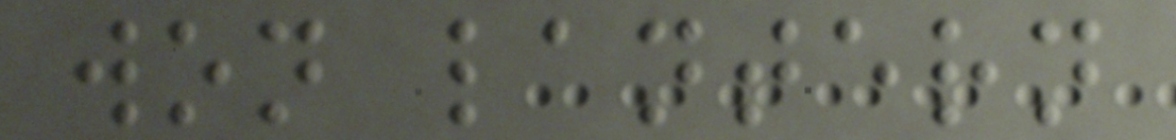won lantern
